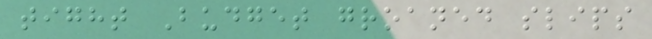tight Budget groaned slips
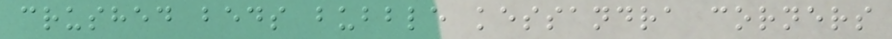crushed beds bubble kessandra corners
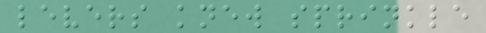levers knew sprinkle
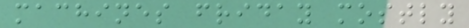machines friday mostly
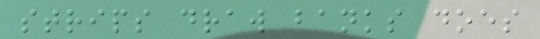strips draw banks does
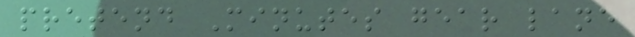pretend Minutes gear lane
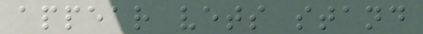appear vets stand
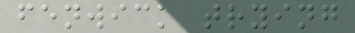fenwick trying
